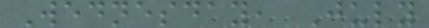Wednesday, July
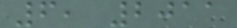6, 2011
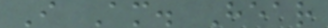I Am. Hear
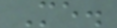Me.
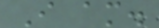I am.
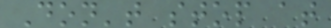Don't stop at
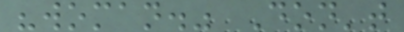"woman." Don't
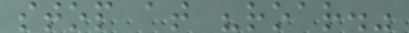stop at "roar."
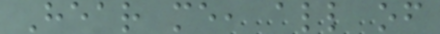Hear me, all of
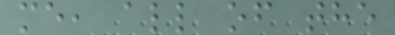me, all of the
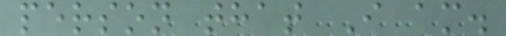person that I am.
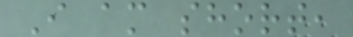I am short,
